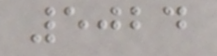5024
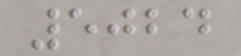5024
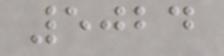5024
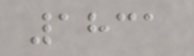1831
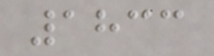1833
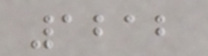1212
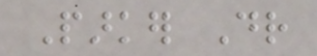Parker Dr
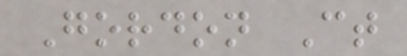Gordon Ct
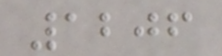1206
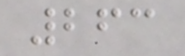263
